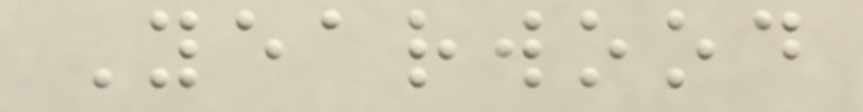Yearwood
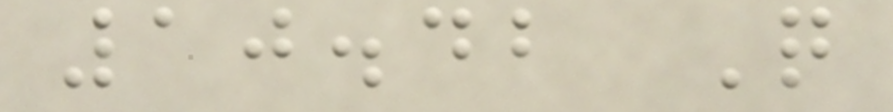10.42 Q
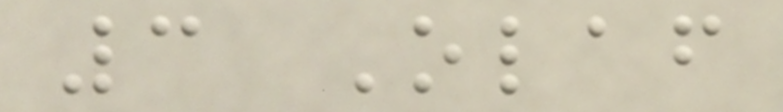3 Olaf
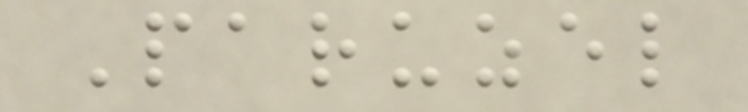Paruzel
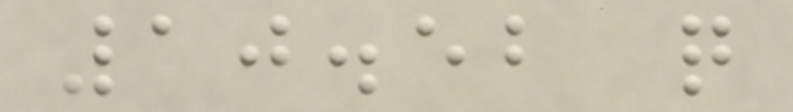10.52 q
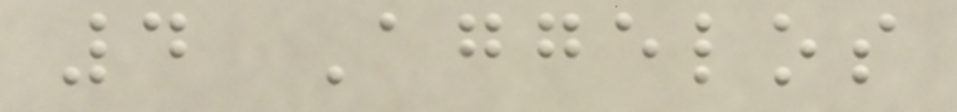4 Aggelos
